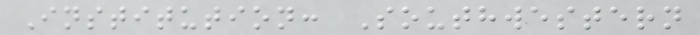Institution: Southwestern
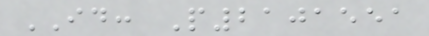ID: P2101551
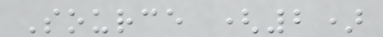Source (2)
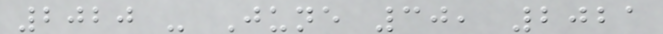2020 - June 30, 2021
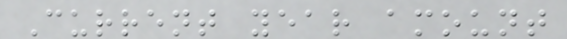Current year amount
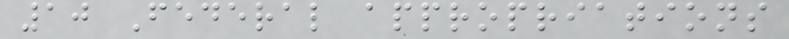10 Federal appropriations
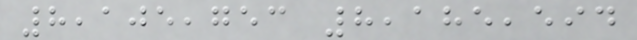8,105,753 8,185,594
